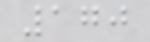170
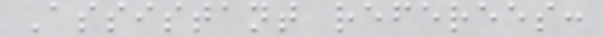Assistant referees:
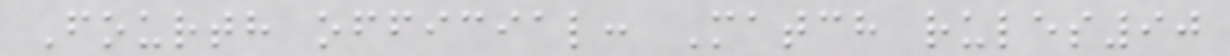Fourth official: Match rules90
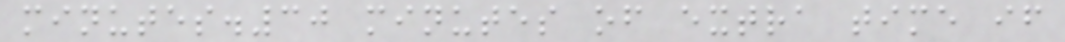minutes.30 minutes of extra time if
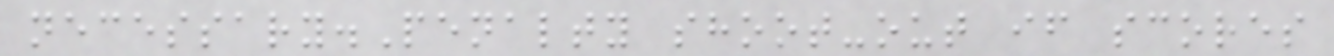necessary.Penalty shoot-out if scores
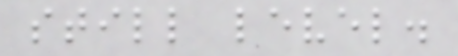still level.
